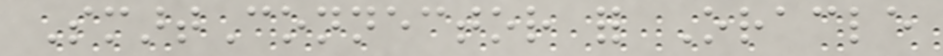SmartConnector for Oracle
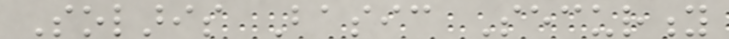Solaris Basic Security
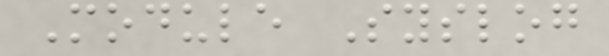Module Syslog
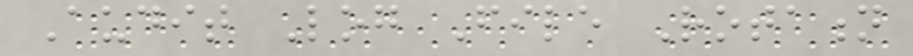Audit Log File Rotation
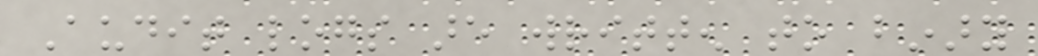Audit logs are written to binary
